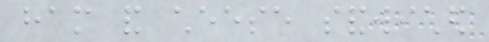ham and cheese sandwiched
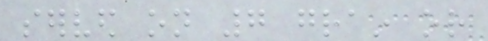served on 7 grain or
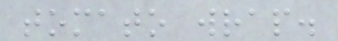tomato wrap.
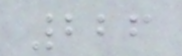226
